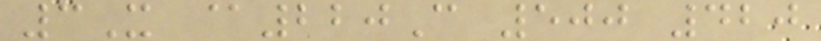3X @220C 500 420
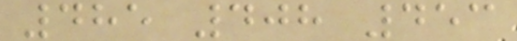485 408 453
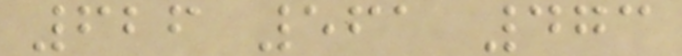626 561 473
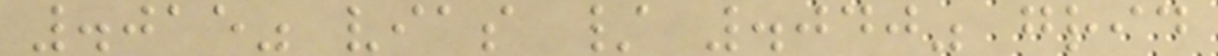.015" vias / .040" grid
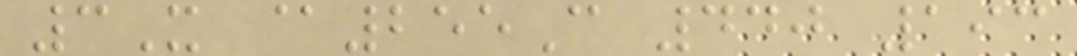3X @255C 440 193
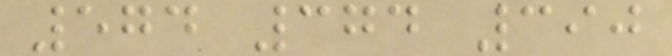574 374 390
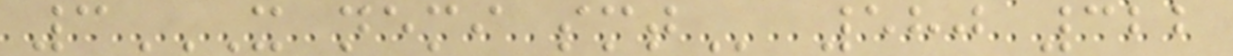3X NEMI SMT 580 322
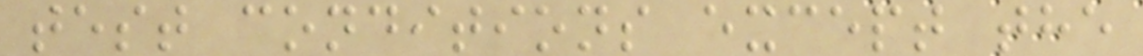test conditions except the
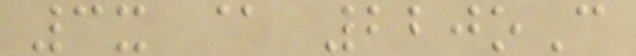3x @ 220oC
